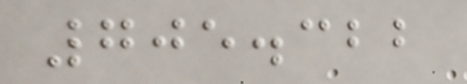705.322
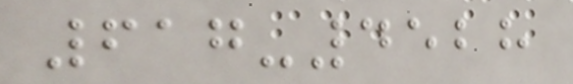617-4528
